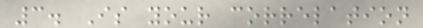3. Is your correlation
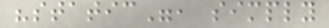"static", simply
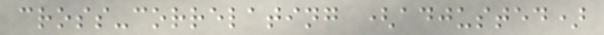cross-correlating (adjusted)
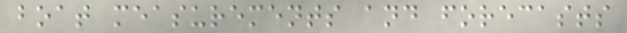boat measurements and forecasts
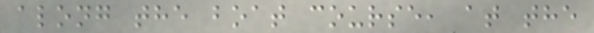along the boat course, at the
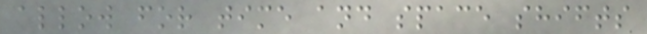allow for time and space shifts
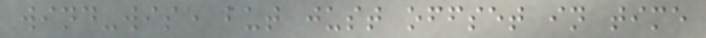wind-wise but just offset in time
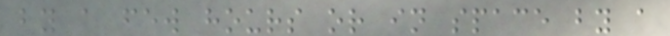by a few hours or in space by a
